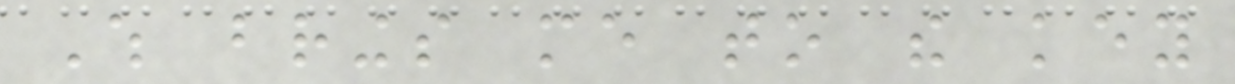Which brings me to the key
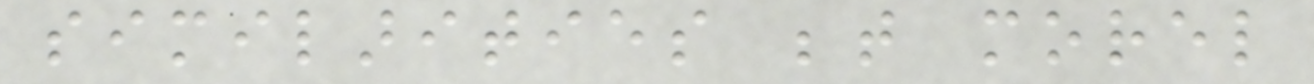similarities between morel
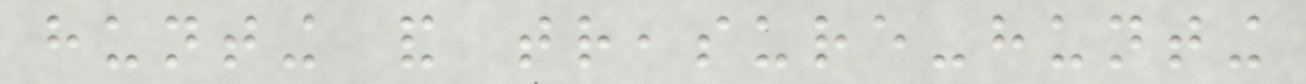hunting and treasure-hunting
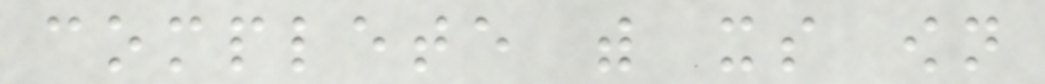complete with its own
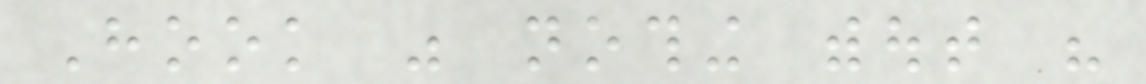Hook was nothing without his
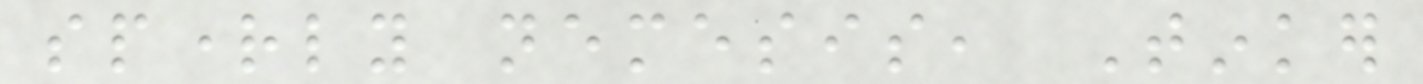sprightly nemesis, Tinker
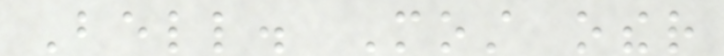Bell. Most other
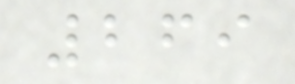269
